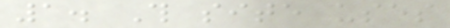1. This site uses
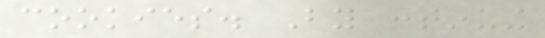cookies. By continuing
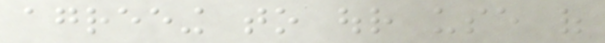agreeing to our use of
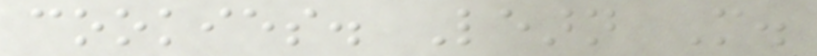cookies. Learn More.
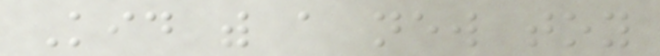Kid with a new toy
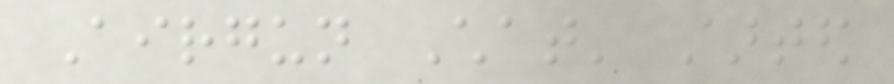Airgun Chat' started
